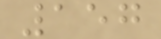157
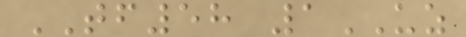TF58 1UZ
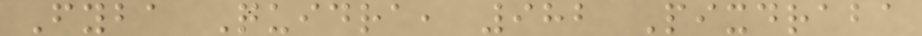Fyba Quidra, 982 Pixdraba
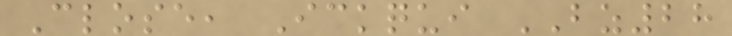Close, Ickqui BZ28
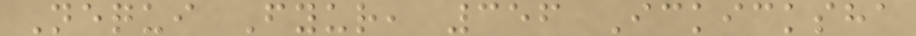Nequi Fyur, 356 Ickicksha
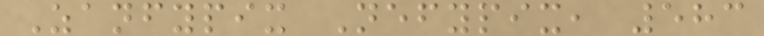Zanfypix Nefypix, 583
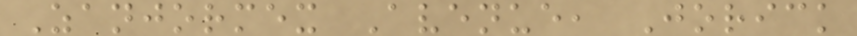Zanjormex Avenue, Jorick
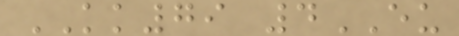KK79 4EU
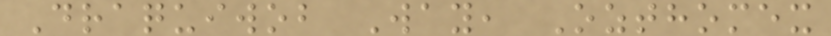Draquiwob Way, Ozthomex
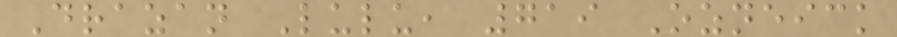Drazan Lulu, 719 Ozneick
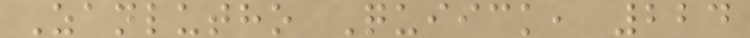Zanlutho Quiick, 224
